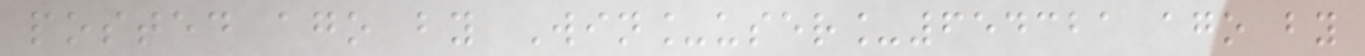posted ago by Win_user_654321 ago by
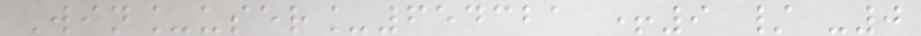Win_user_654321 +9 / -0
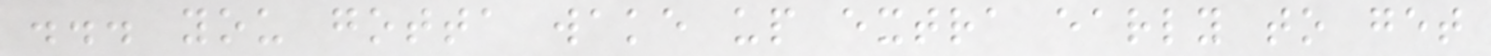... you gotta wake up extra early to get
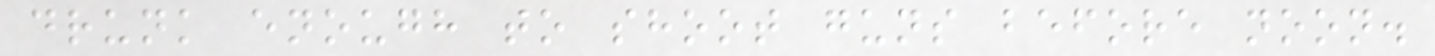drunk enough to shoot guns before noon.
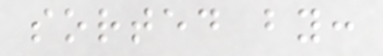sorted by:
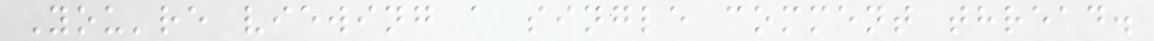You're viewing a single comment thread.
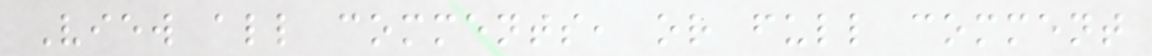View all comments, or full comment
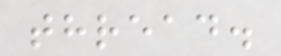thread.
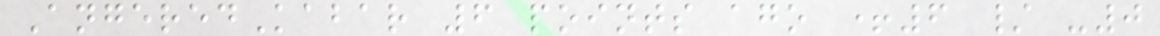AngeredKabar 6 points ago +6 / -0
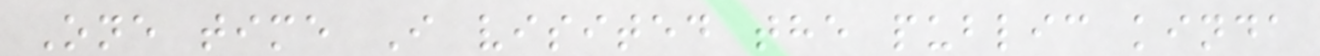One time I visited the public kinda
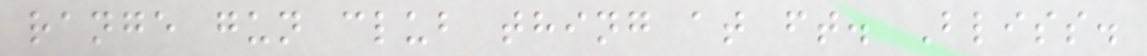range gun club thing at ft. Bliss.
